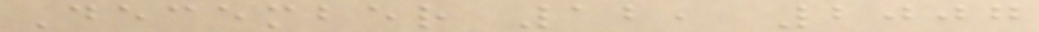December 12, 2007
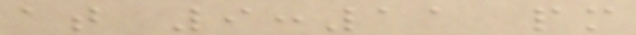at 9:11 pm
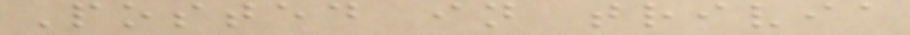Posted in trivia
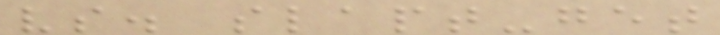vs. slapt-get
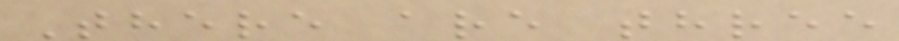There are three
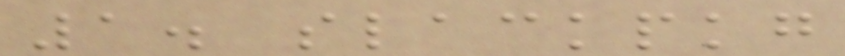1. slackpkg
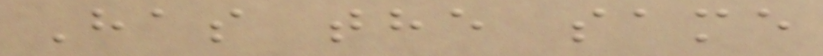Has the same
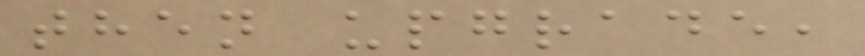then upgrade,
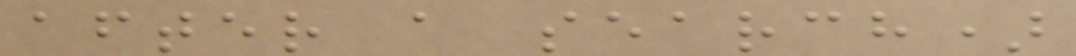after a search)
